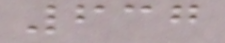637
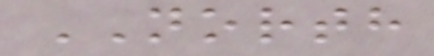NORTH
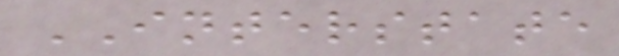INTERSTATE
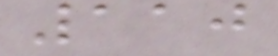110
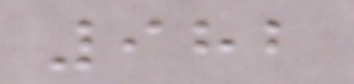982
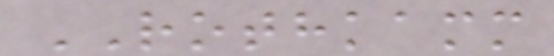ROTHKAMM
